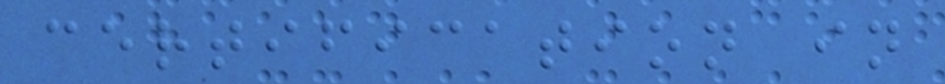certification in
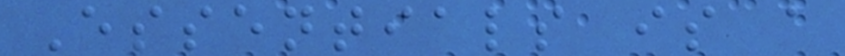Essentials is a
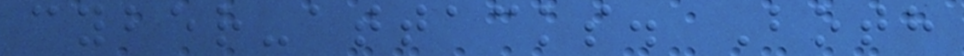cyber-attacks. Both
